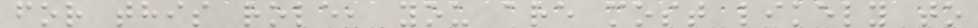for this role, you are most likely to
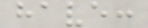have:
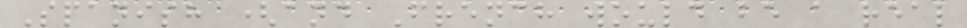Spanish (and French would be a real
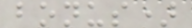bonus)
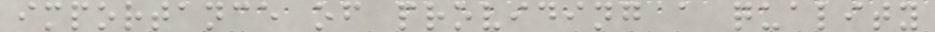importance of providing a quality
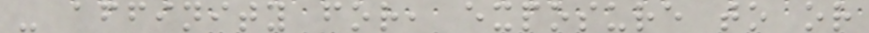- affinity for, exposure to or
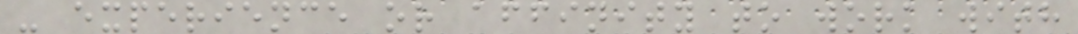- experience or affinity to work with
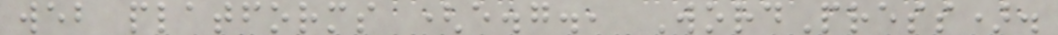web platforms (e.g., WordPress).
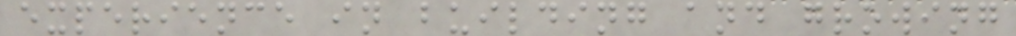experience in building and growing
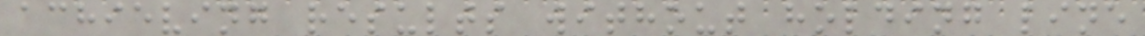achieving results without holding line
